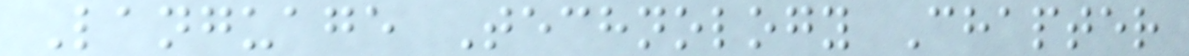Language Technology Chapter
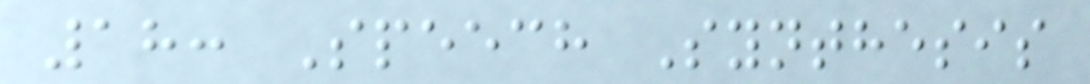18: Speech Synthesis
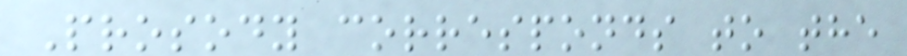Prosody corresponds to the
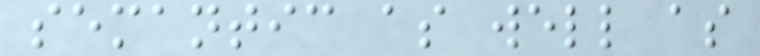semantic as well as
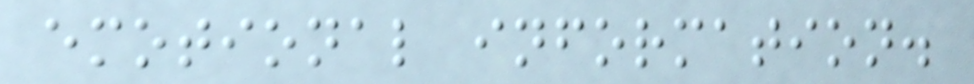emotional information.
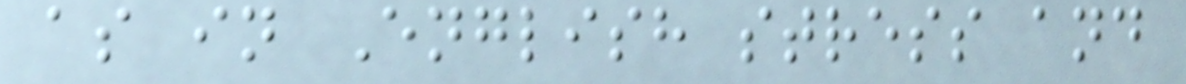as in English stress and
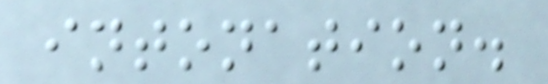intonation.
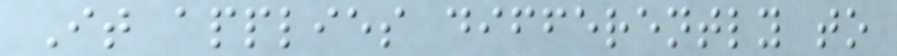It applies differently to
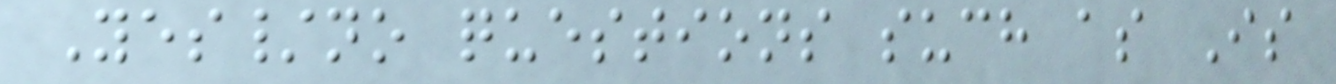Yes/no questions such as Is
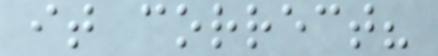it correct?
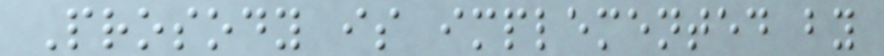Prosody is implemented by
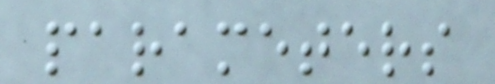parameters
